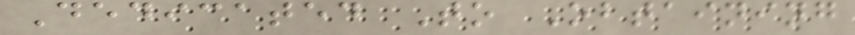Dedicated To Obtaining
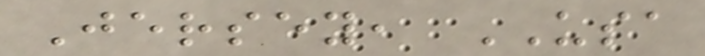Jersey, USA
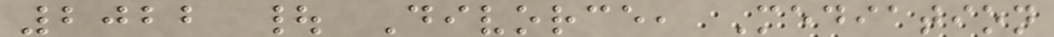2022 | Divorce, Mediation
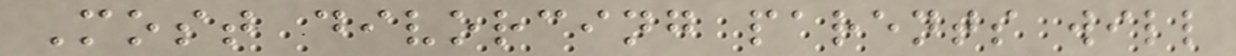Most divorcing parents will
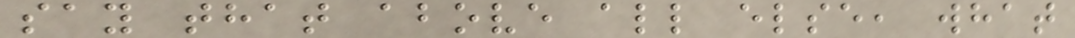say that above all else, what
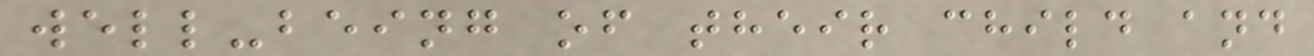well-being of their child and
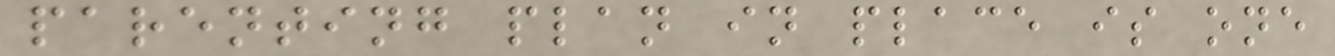parenting plan in place is one
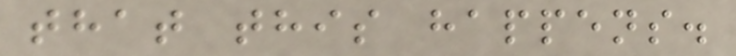that this happens.
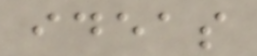ideas
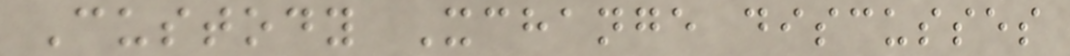Custody Xchange discusses
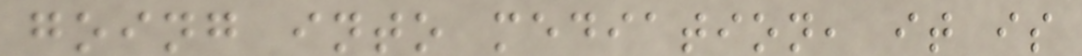going into mediation, it is
